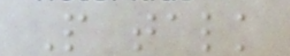People talk
